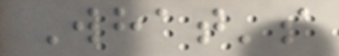What's
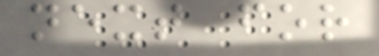next for
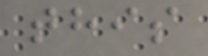this
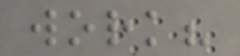work?
